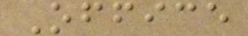Office
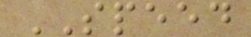SPEED
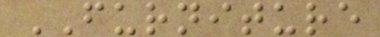FURNITURE
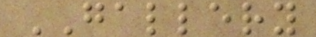GALLERY
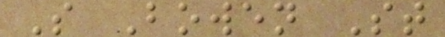S Bowen St
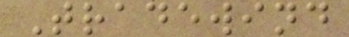Tradewind
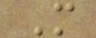M
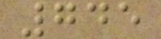745
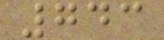743
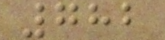782
